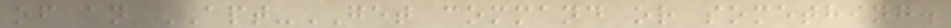of an APT-GET command or something.
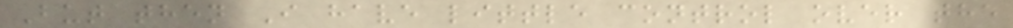But then I have little control over the
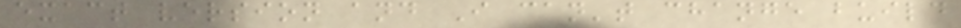exact version and I can't change build
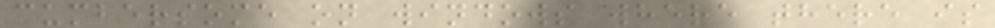cumbersome on windows where there is
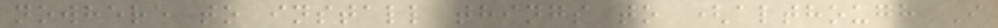nowhere to install things to (although I
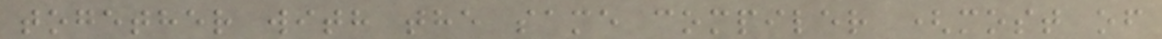together with the same compiler (most of
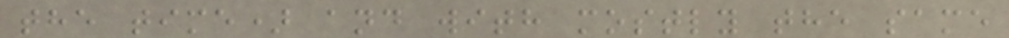the time) and with mostly the same
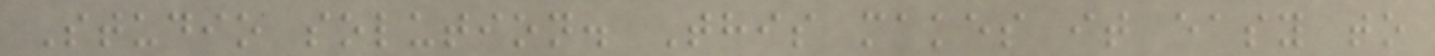Studio solution. This makes it easy to
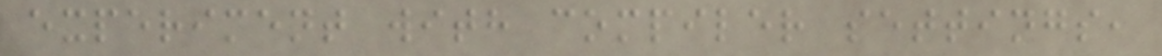experiment with compiler settings,
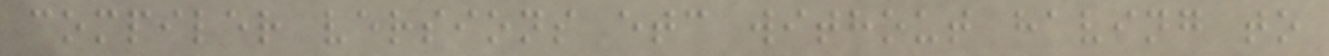compiler versions etc without having to
